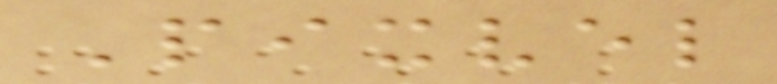Pixvel
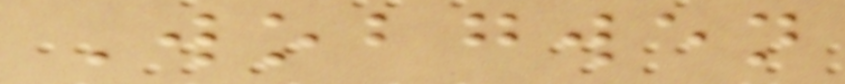Wobgwen
